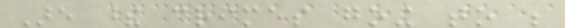Are these crimes going to be
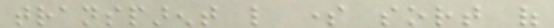transparent like some sort of
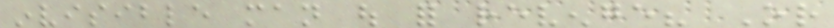invisible man out for revenge? Or
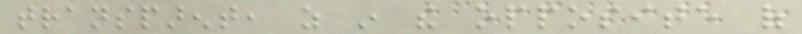transparent, as in the opposite of
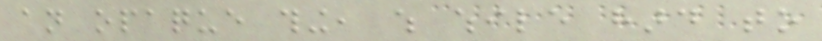an opaque thing, which while hard to
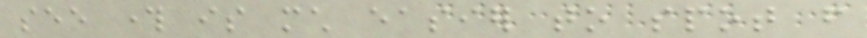see through is much easier to spot from
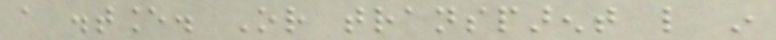a distance. Or transparent like in
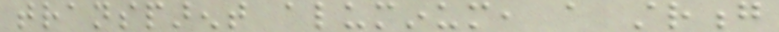transparent aluminum, a strong
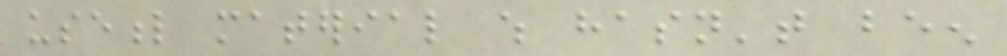useful material which hasn't been
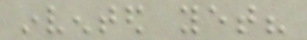invented yet?
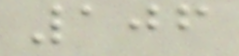106
